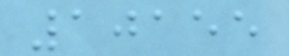10155
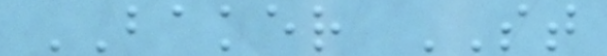BAKER ST
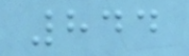844
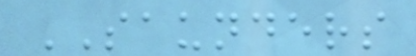SAUNDERS
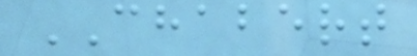CHABERT
